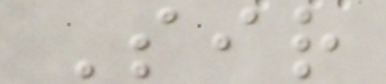Sir
